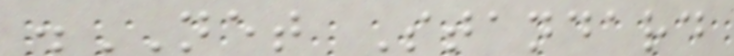.NET Standard
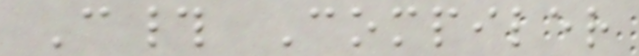C# Compiler
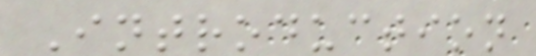Introduction
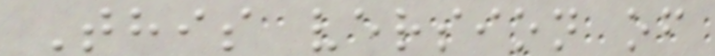This version of
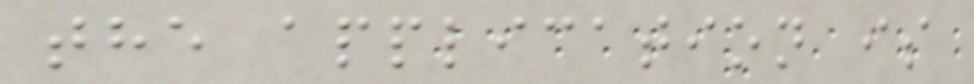the application is
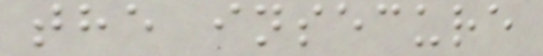the insecure
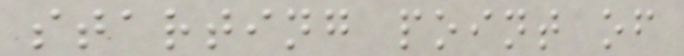starting point of
